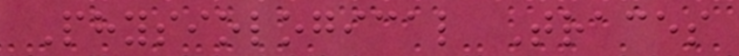Physiological Traces
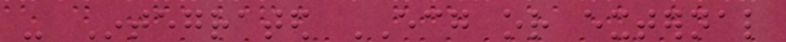- Integrated ECG or external
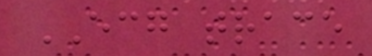ECG trace
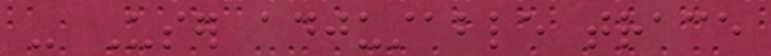- User adjustable trace
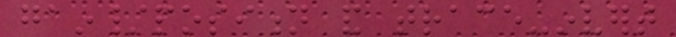gain/position and trace-invert
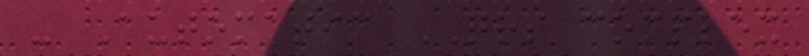- Automatic QRS complex
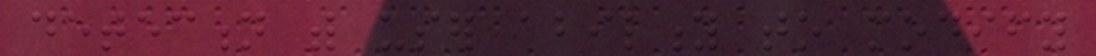detection with user ability to modify
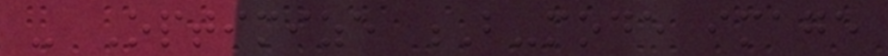- Optimize B-mode image
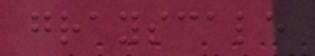grayscale
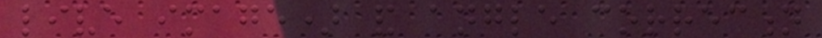live image) and angle correction
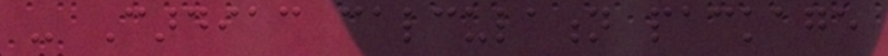- Cardiac calculation package
